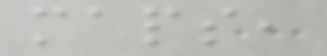maps,
